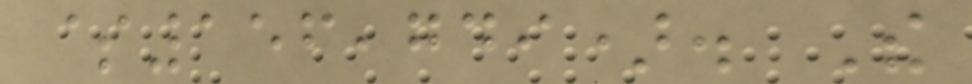$156,749). The
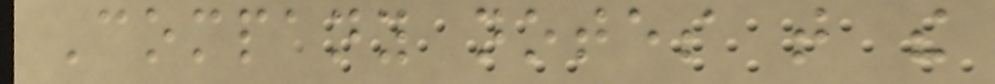Company notes that the
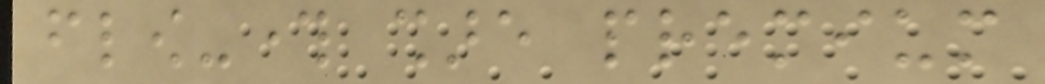flow-through share premium
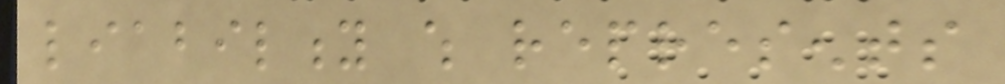liability which represents
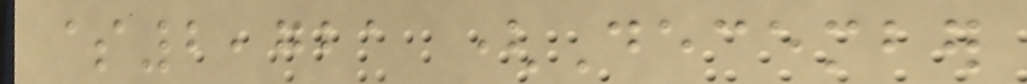$2,721 (December
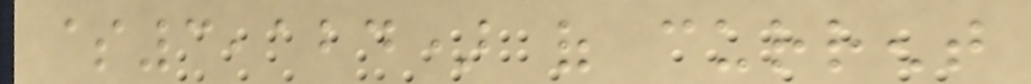$3,124) of current
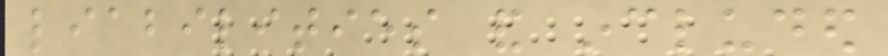liabilities and included
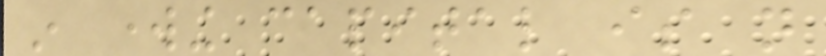in working capital is not
